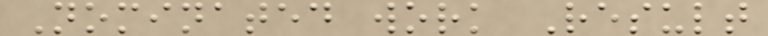Nominated work Result
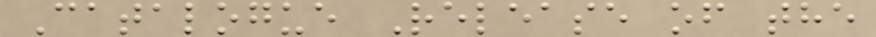Catalogue Release of the
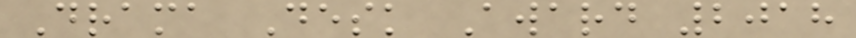Drama Desk Award 2018
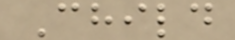Child
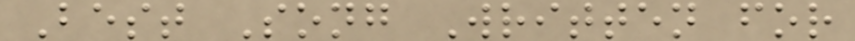Best Song Written for
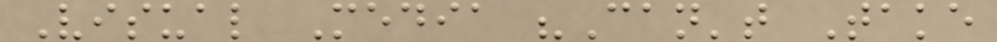Visual Media "Can't Take
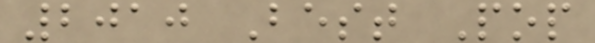2010 Best Pop
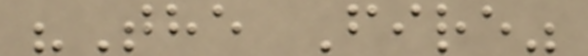"The Fire"
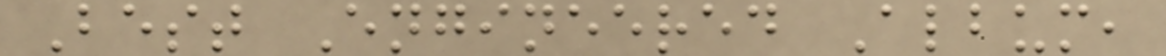Best Engineered Album,
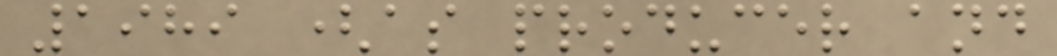1989 (as producer and
